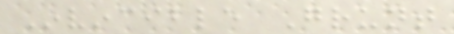Invincible Grunt
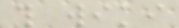this wiki
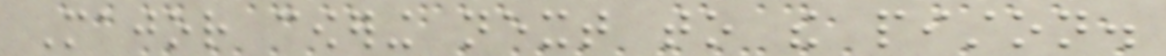Major cowering next to the piston.
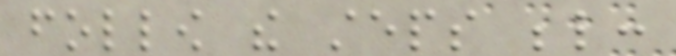follow the steps below:
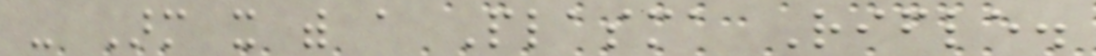- Arm it with a Plasma Rifle.
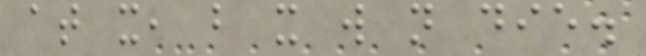at it, but it will not die.
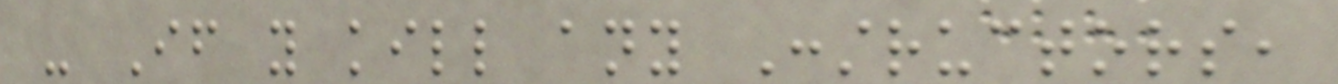- If you kill any Constructors,
